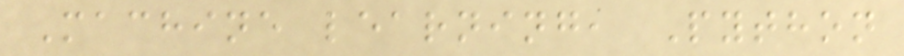Machine learning, Python
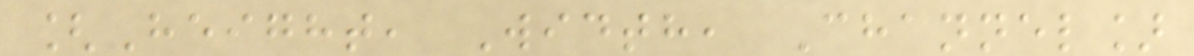[Height, Width, Channel]
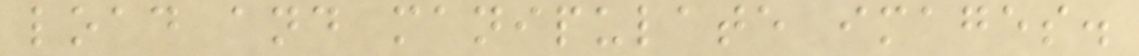load and manipulate images.
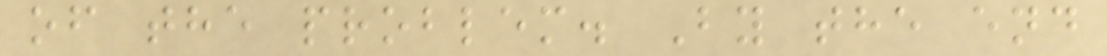of the problem. By the end
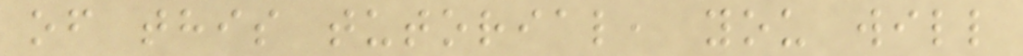of this tutorial, you will
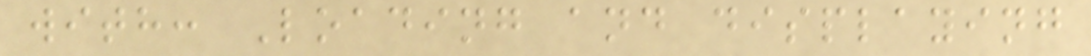with: Loading and displaying
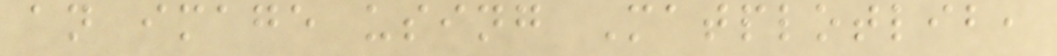an image using Matplotlib,
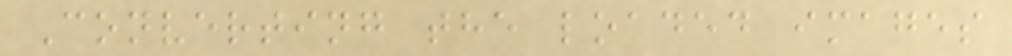Converting the loaded images
